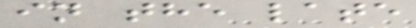in the late
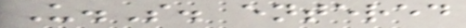U.S. entered
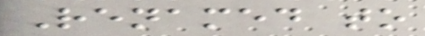Renamed to
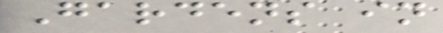Gardens in
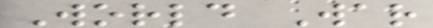World War
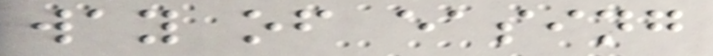way of easing
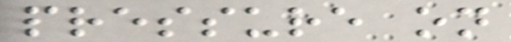pressure on
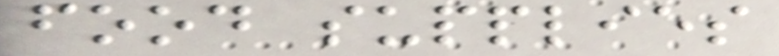food supplies
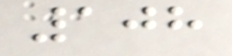108
